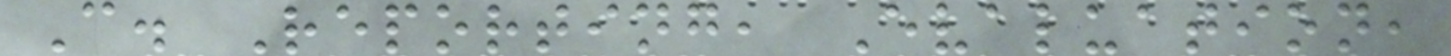C. Reporting, Evaluation,
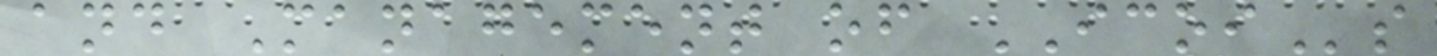and Management of ICOIs
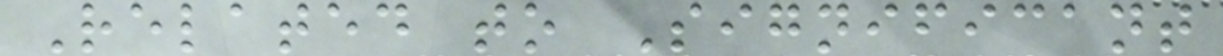Related to Significant
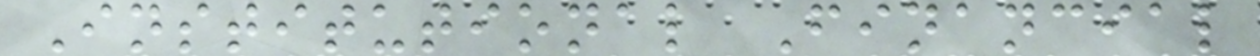Institutional Financial
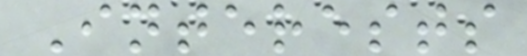Interests
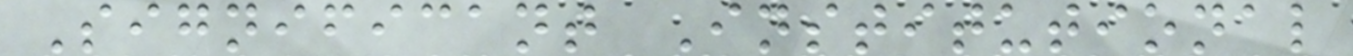Significant Institutional
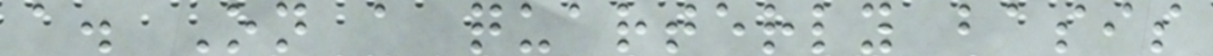a. On a quarterly basis
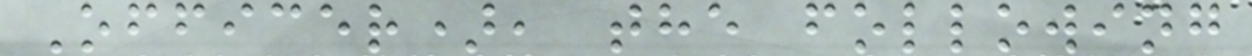Officer), the following
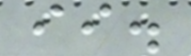ii.
